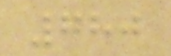780
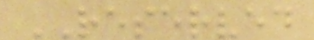RESERVED
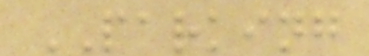PARKING
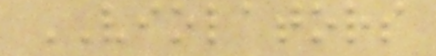VIOLATORS
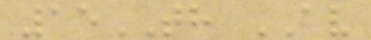15TH AV
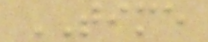TIME
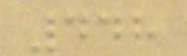448
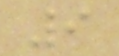9
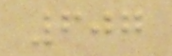607
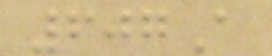607A
